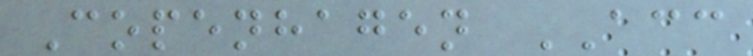Copenhagen ACC
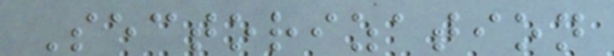Sectorization
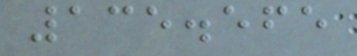135.565
